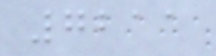7211
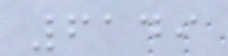6149
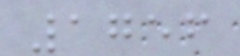1756
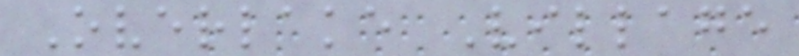Overlake Village
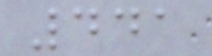441
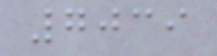7039
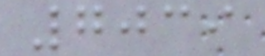7039
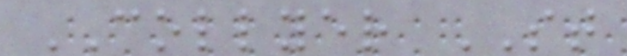COLLYER ST
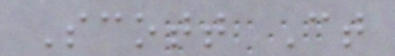Scott Ct
